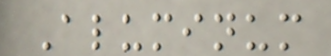Aluminum
